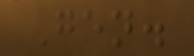Gen.
